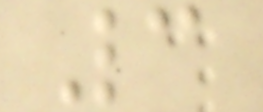3
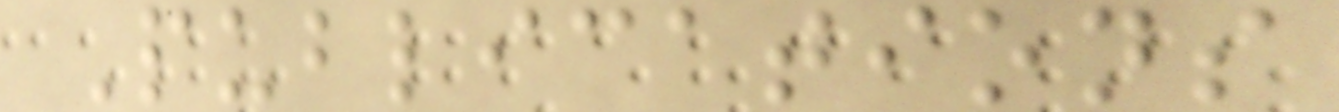Publications
